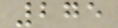275
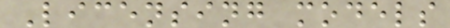Licensing models
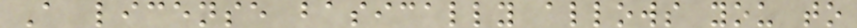A license basically allows you to
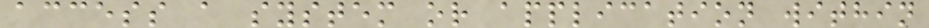access a system or application within
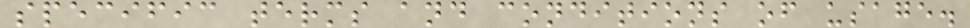specific terms and conditions of usage.
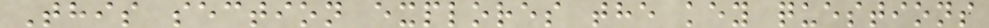This section explores the key questions
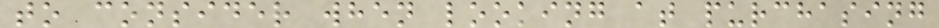to consider when looking at purchasing
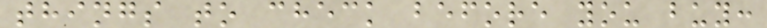things to check before you buy:
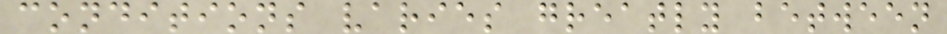conditions varies greatly between
